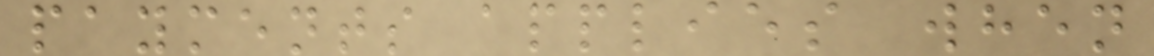payments applies when
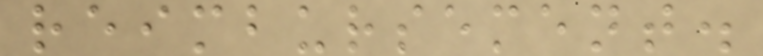reimbursement.
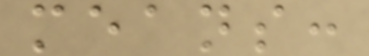means:
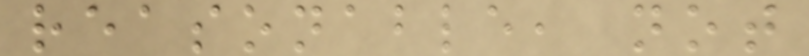reasonable, not
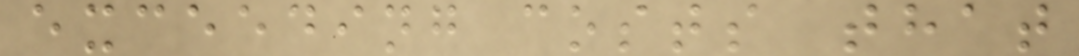exceeding costs that
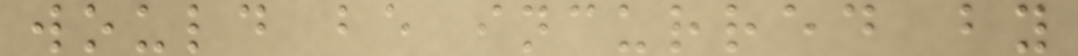would be incurred by
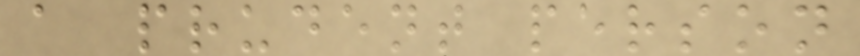a prudent person
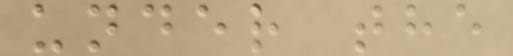under the
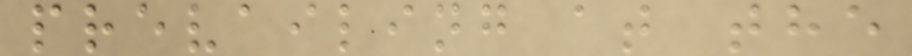prevailing at the
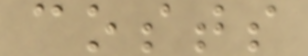costs
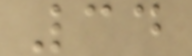34
